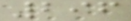296
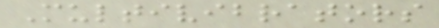Multivibrators
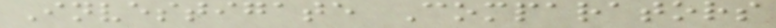Investigate Comparators
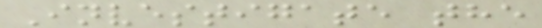Investigate the
